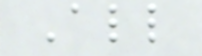All
